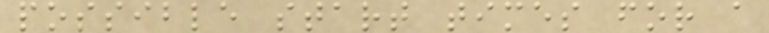possible start times for a
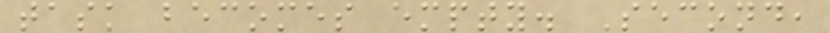task becomes empty. Second,
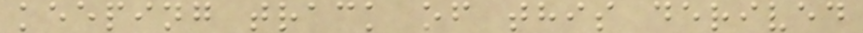keeping track of this derived
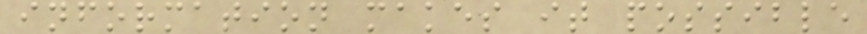information makes it possible
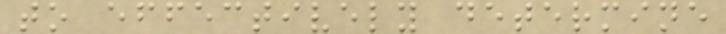to effectively determine
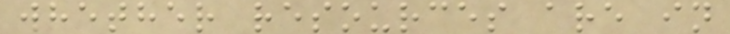whether resources are in
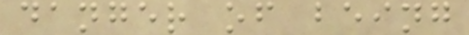danger of being
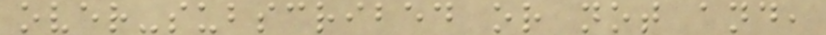over-subscribed or not and,
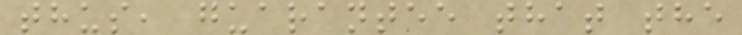thus, guarantee that the
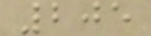205
